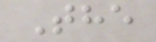The
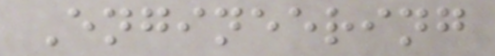Engineering
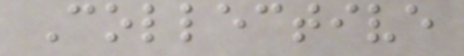Collective
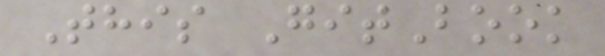This GitBook
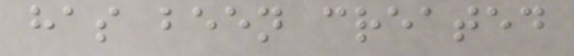has been created
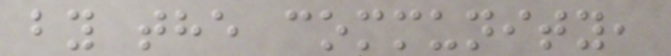by the community,
